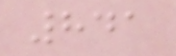841
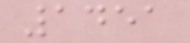1451
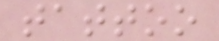tattoo
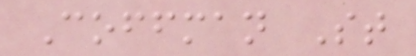Coffman St
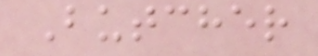Butcher
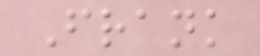Frank
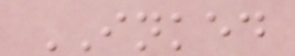INKED
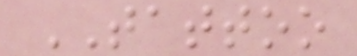TATTOO
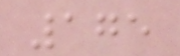175
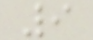9
